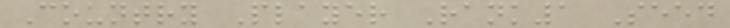Country Player Rank1 Seed
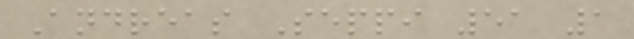Andreas Seppi 51 1
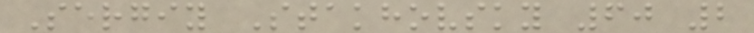Sergiy Stakhovsky 60 2
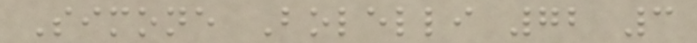Simone Bolelli 72 3
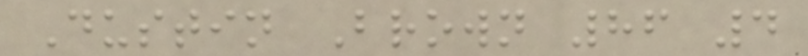Dustin Brown 86 4
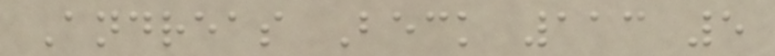Andreas Beck 113 5
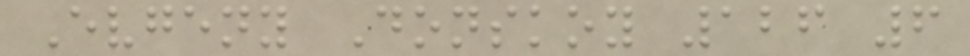Evgeny Donskoy 126 6
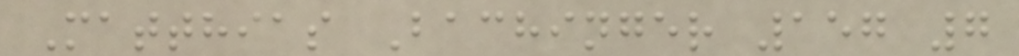Matthias Bachinger 157 7
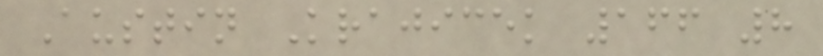Austin Krajicek 166 8
